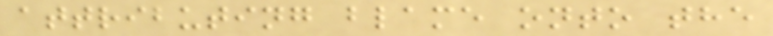attributing blame onto the
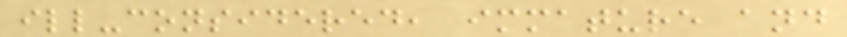ill-considered, immature and
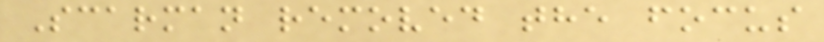Scarman removed the focus
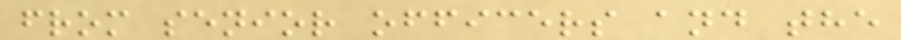from senior officers and the
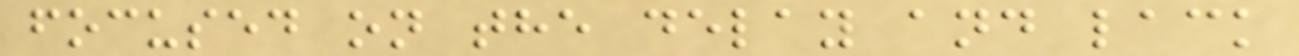focused on the delay and lack
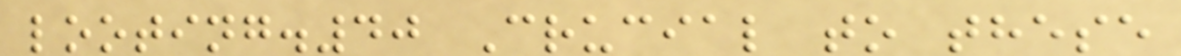looting.40 Crucial to these
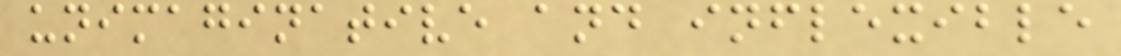unimaginative and inflexible
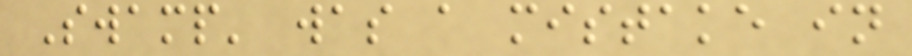Swamp' was a mistake in
